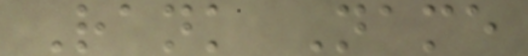Rank Name
